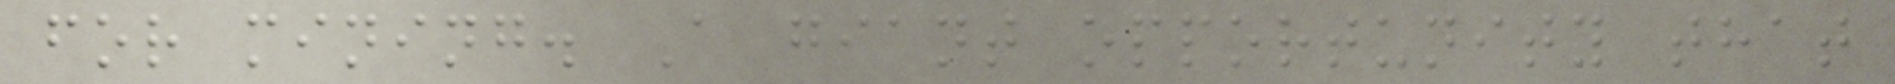for mining. A giant opportunity that
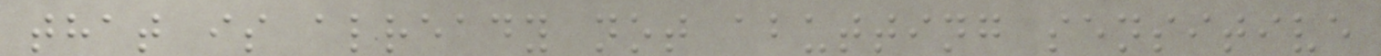that is already not abutting sensitive
